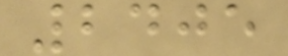2405
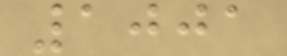1001
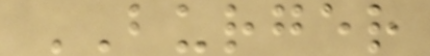BURGER
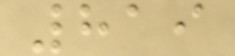819
